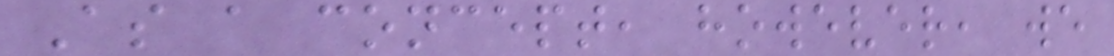As a concept, however, we
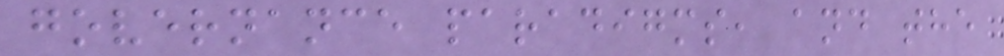governance paradigms, and the
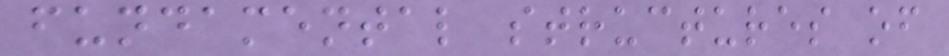fundamental structures of
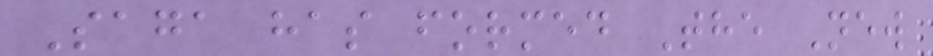Saga has formed The New
